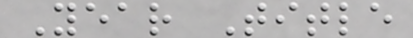Year Title
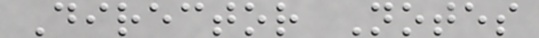Director Notes
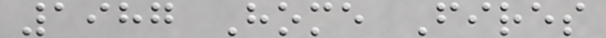1987 Home Fires
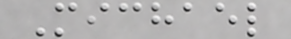Michael
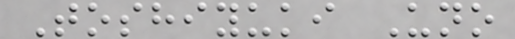Toshiyuki Uno
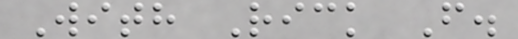With Rick F.
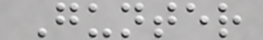Gunter
